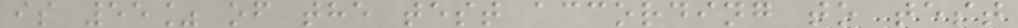is 55% of the test according to test
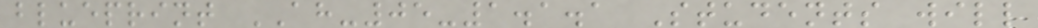blueprint AH-05-1.1.1 Students will
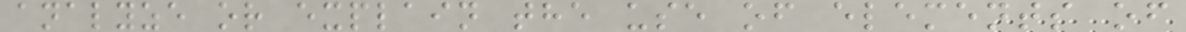analyze or explain the use of elements of
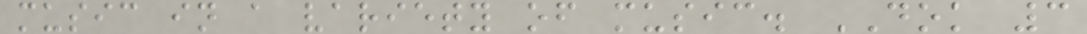music in a variety of music. DOK 3
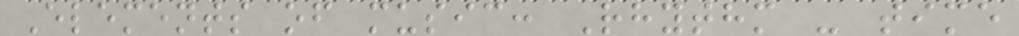Elements of music: Rhythm - time
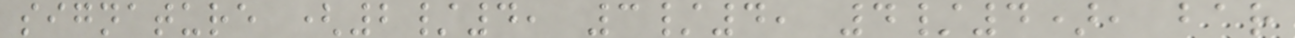signature (2/4, 3/4, 4/4), bar
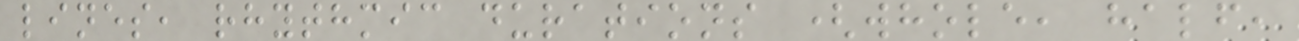lines, rhythmic durations (whole, half,
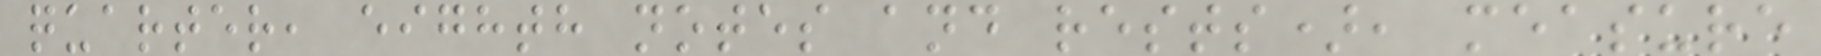quarter, eighth notes and rests), measure
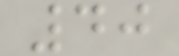40
